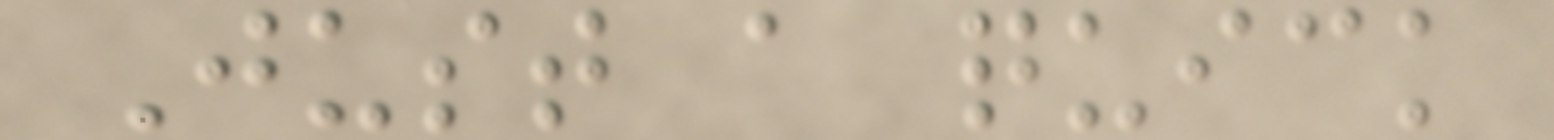Just a quick
